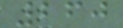260
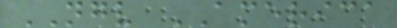NGV AMERICA
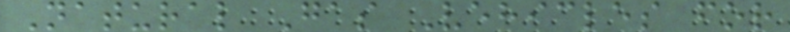Natural Gas Vehicles for
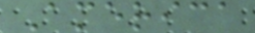America
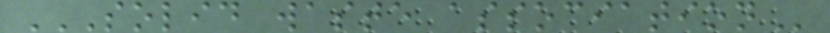SOLID WASTE ASSOCIATION
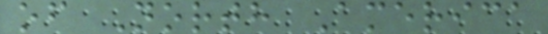of North America
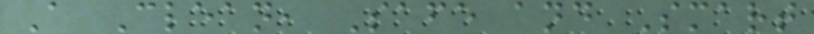A Clean, Safe and Smart
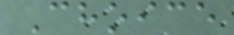Choice
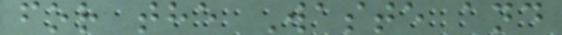for the Waste and
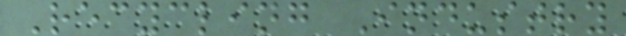Recycling Industry
